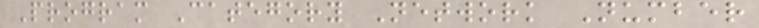Program Category Network Number
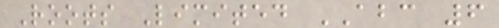Roots Limited ABC 6
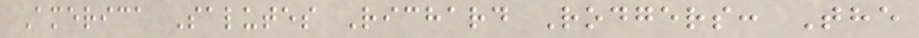America Salutes Richard Rodgers: The
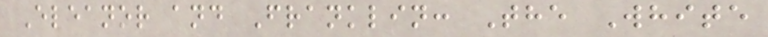Eleanor and Franklin: The White
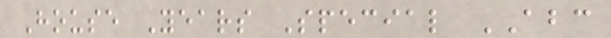House Years Special ABC
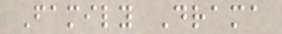Family Drama
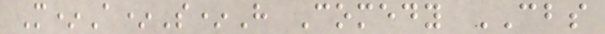M*A*S*H Comedy CBS
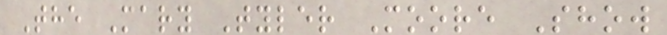The Mary Tyler Moore Show
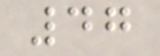47
